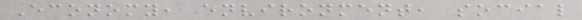Economy, environment, social
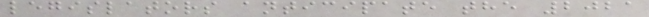legislators anticipate the 2021
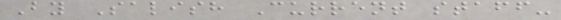By Salish Current staff-
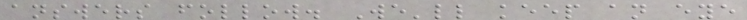answers follow. We'll keep an eye
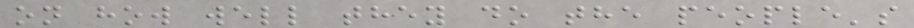on how well they do the people's
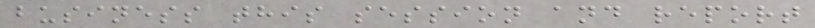business this session and report
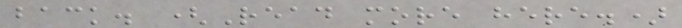back. (Read more here.)
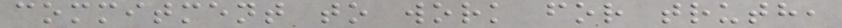commitment to work for truth,
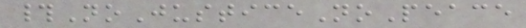#NoJusticeNoPeace
